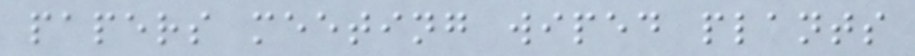papers meeting wiped plants
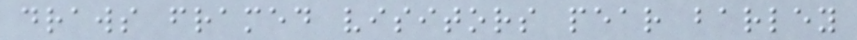draws framed visitors pear barley
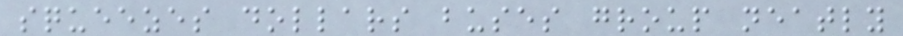squeezes dollars buses group neatly
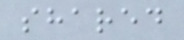shared
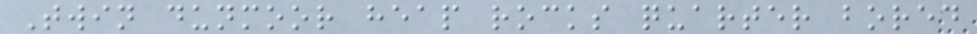Twin dunmoor heap rocks quarter bored
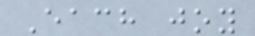Each joy
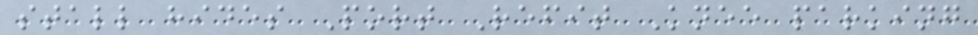stall hides Port Refit Knee parking
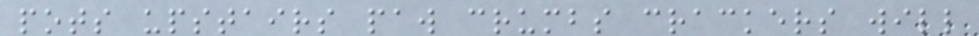pots upstairs paw crumbs crackers will
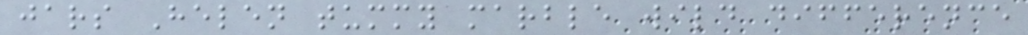jars Helen tummy marble wild difference
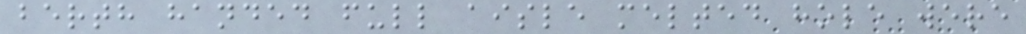berth handed full aisle melted hole were
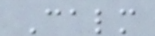Calm
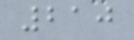210
